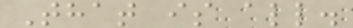That is all.
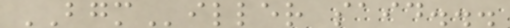BGMiller said...
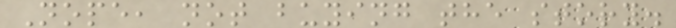Nope, not buying the story.
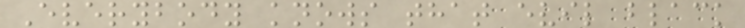Everybody knows that evil black
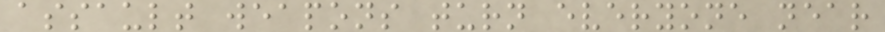assault weapons turn everyone near
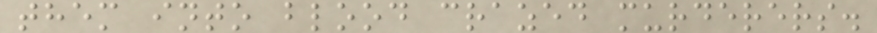them into blood crazed murderers.
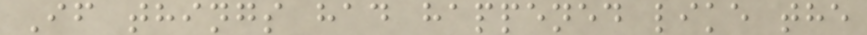If things had happened like the
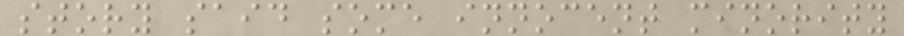story said some innocent minority
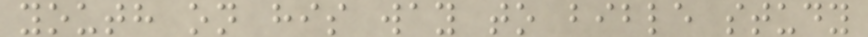youth on his way to bible study
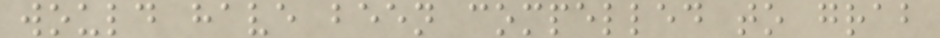would have been compelled to grab
